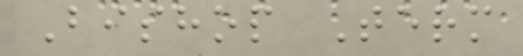Bishop Term
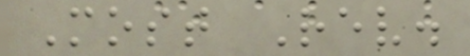Most Rev.
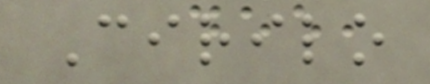Cirilo
